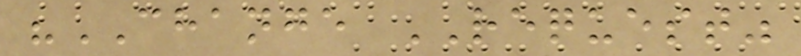"CHANGE REQUEST"
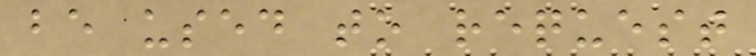be used to request
